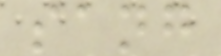sang
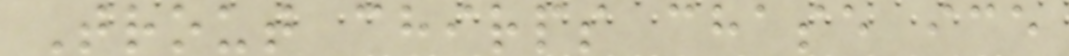Trout chirps chase ice
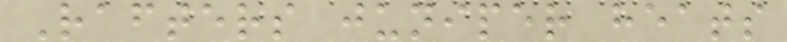Rafters juniper heats
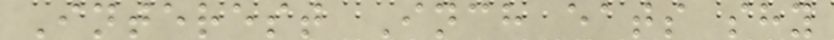Interest Inch eats shy
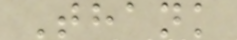Thank
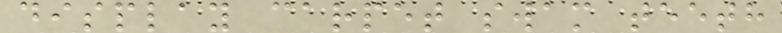display carpet swam teeth
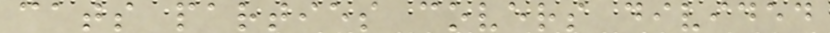cats parties covers divided
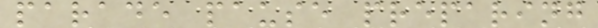parade pause preparing
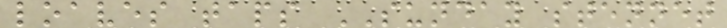loaves taps SUNDAY stennet
